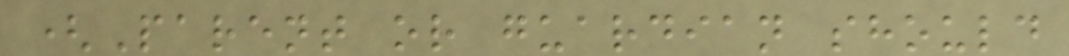(Parent or guardian should
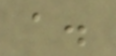a.
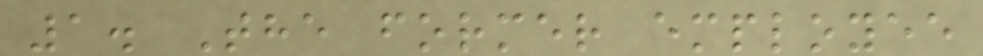1. The former employee
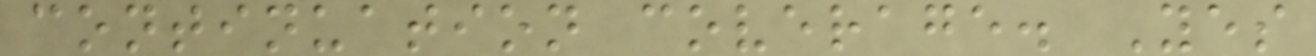continuation coverage. Yes
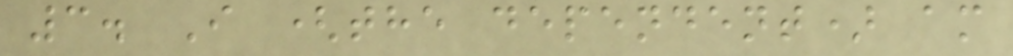3. I (the dependent) am
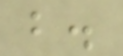b.
